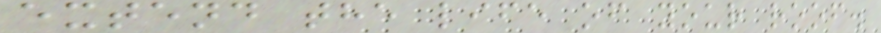extend the life of your roof.
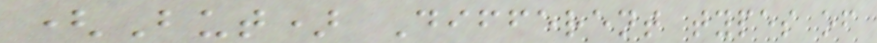(But) Different types of
